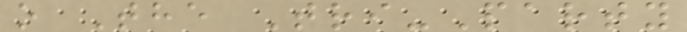o The Tri-Party
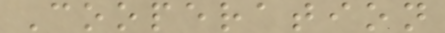Cooperation
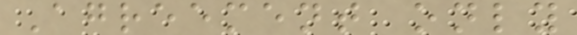Agreement only
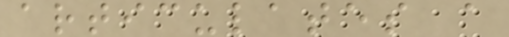articulates a
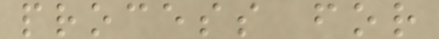process for
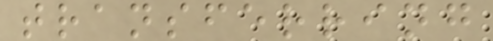transferring
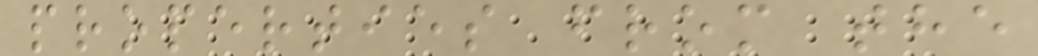properties from the
